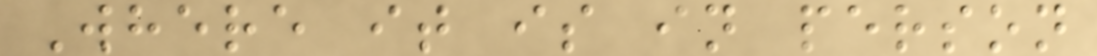Where it is in person
